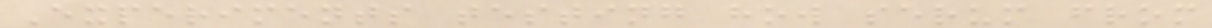Experiments testing how serum from
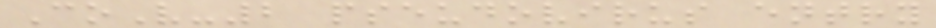CoV-2 pseudovirus entry
